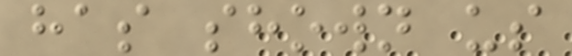has shown us
